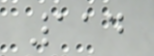114
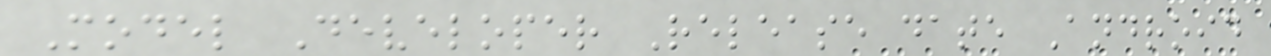Model Developer Release date Android
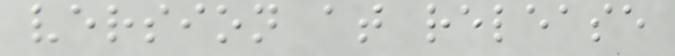version at release
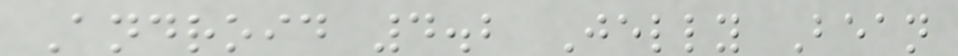Android 4.2 Jelly Bean
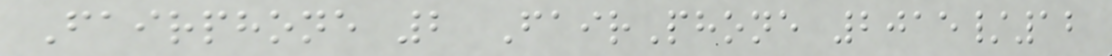Fairphone 2 FairPhone 2015/12
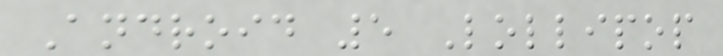Android 5 Lollipop
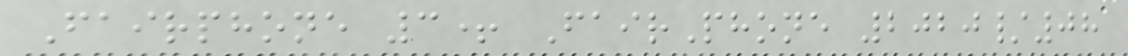Fairphone 3+ FairPhone 2020/08
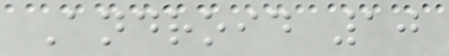Android 10
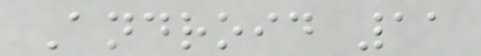Android 11
